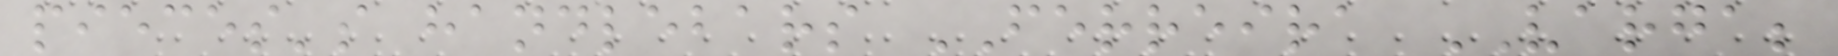pieces's handlebars FERREIRA VARGA;
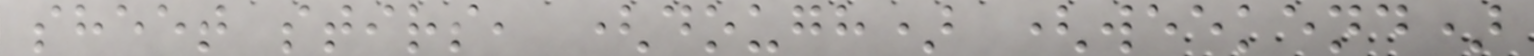sheet stirs, (dough) (weekend)
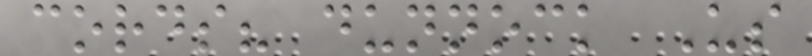cords? dunnock Us
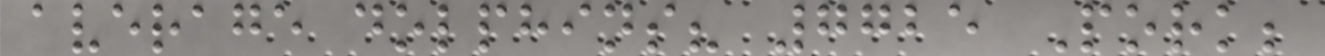average dolphins? 7725 Pork;
